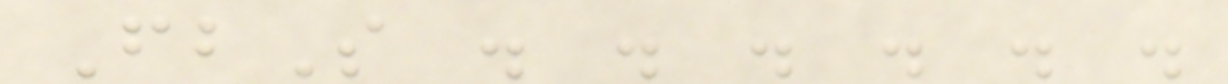FbS . . . . . .
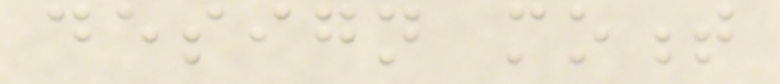design moment
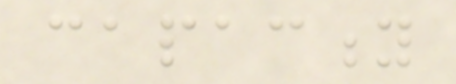capacity
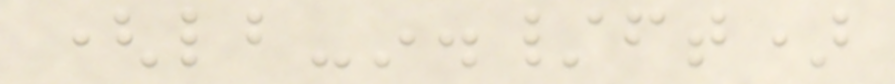(lb-in./ft)
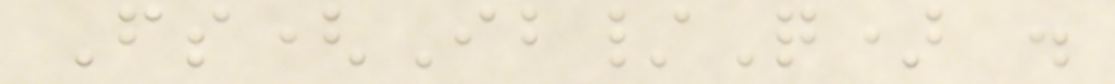Fs(Ib/Q) .
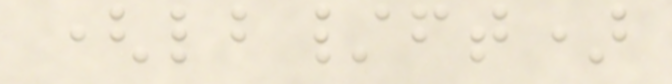(lb/ft)
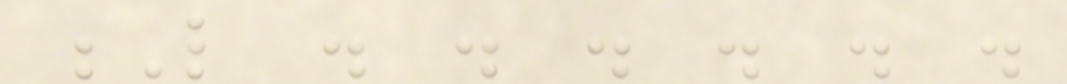L . . . . . .
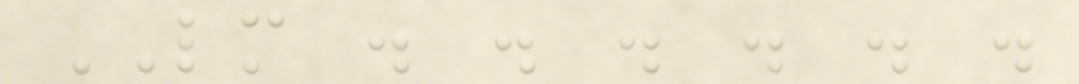LM . . . . . .
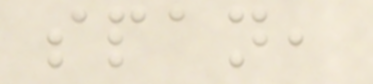span,
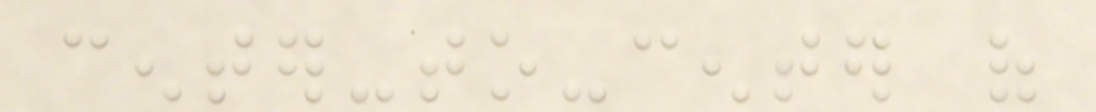center-to-center of
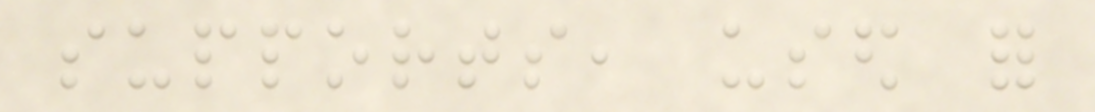supports, used for
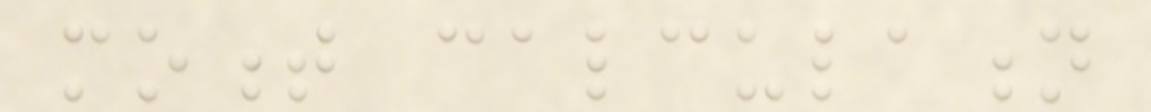moment calculation
